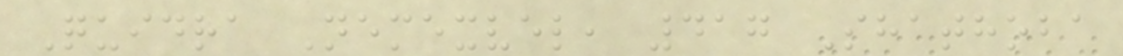Quidra Nemexvel, 417 Shathoba
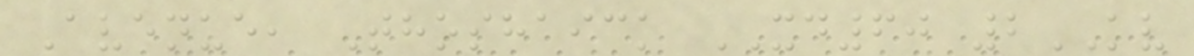Avenue, Thoshaick XD60 2KV
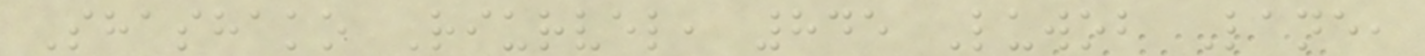Shashako Riurvel, 845 Luwob Lane,
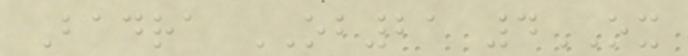Badra OB21 4OX
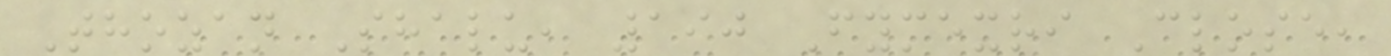Thozan Shalu, 190 Fymexri Close,
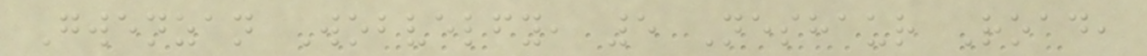Gwenzan Wobvelfy, 5 Neshaur Road,
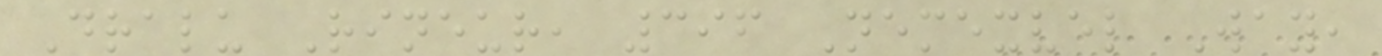Dralu Rineur, 396 Nemexvel Way,
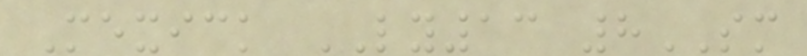Mexick LY13 8SM
